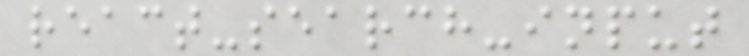react-search-input
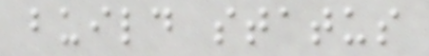build status
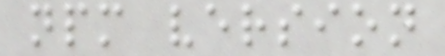npm version
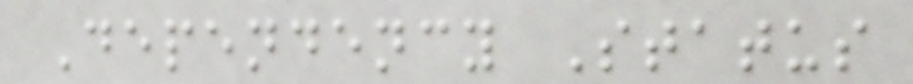Dependency Status
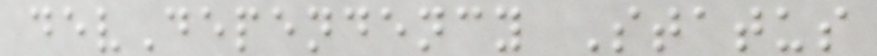devDependency Status
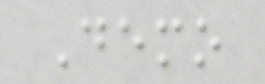Demo
